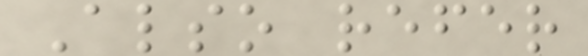Also refer
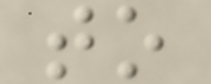to
